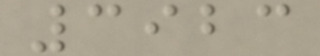3923
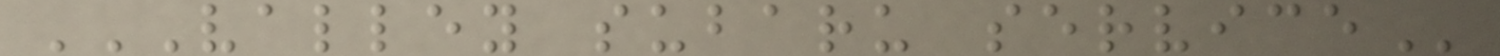VALLEY SUBARU SERVICE
